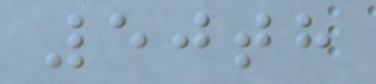50th
